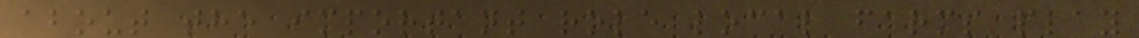about the important role local farms play
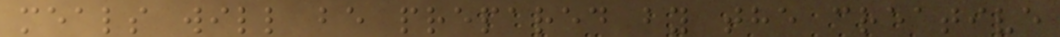meals will be prepared by the creative
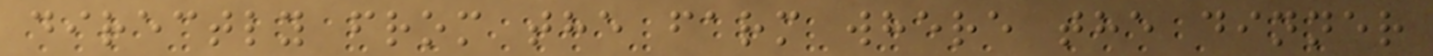directly from the farm where the dinner
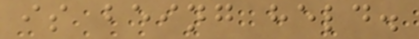is being held.
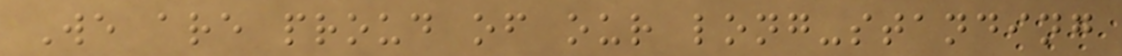We are proud of our long-standing
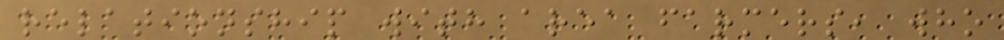relationship with area farmers, who
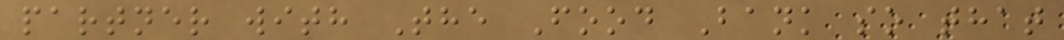partner with The Food Bank so that
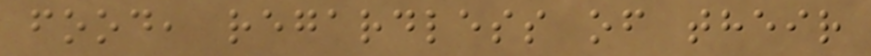food, regardless of their
